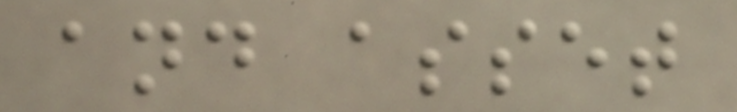and asset
